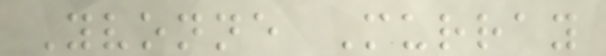Yvonne Murray
